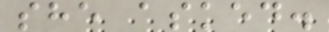she asked.
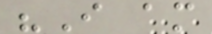"I am
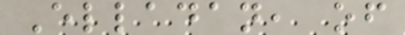Elladan, of
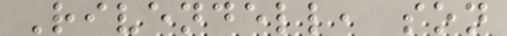Rivendell, son
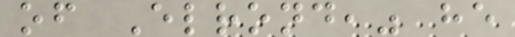of Elrond," he
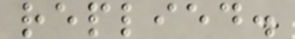replied.
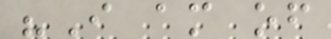"I am of
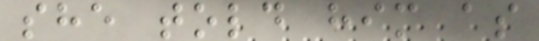she told him as
